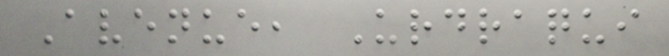Avenue, Urdraqui
